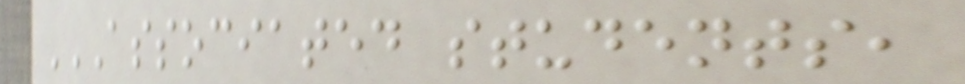ASSOCIATED STUDENTS,
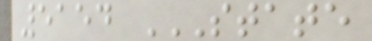5154 STATE
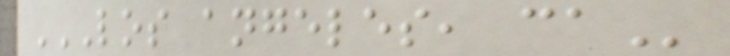LOS ANGELES, CA
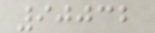90032
